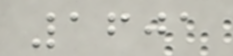1601
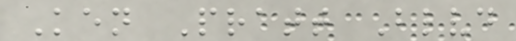Ken Pratt Blvd
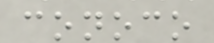conoco
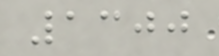1300
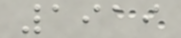1919
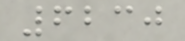6230
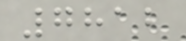7812
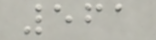561
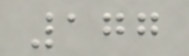177
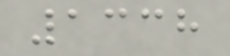1338
